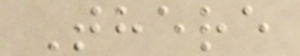There
